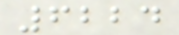6224
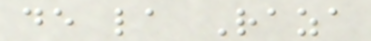de la Raza
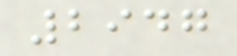2947
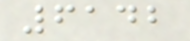6142
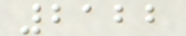2122
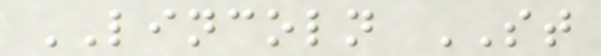LINCOLN ST
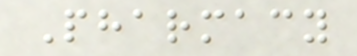Pharmacy
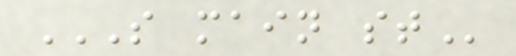S MAIN ST
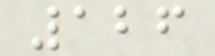126
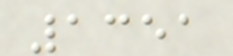1351
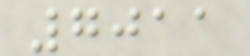7011
